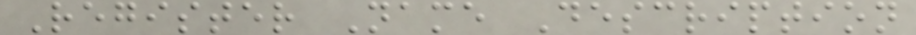Register Name Description
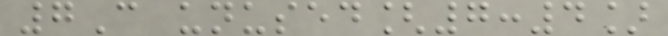7C unused[7:4]
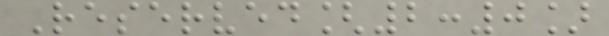Reserved[2:0]
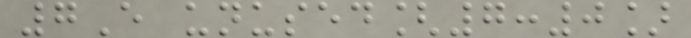7E unused[7:0]
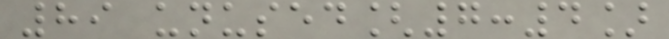89 unused[7:4]
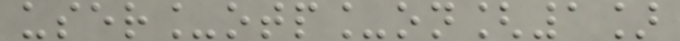user_otp_on[1]
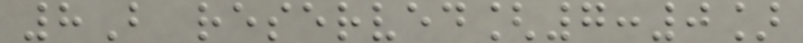8B reserved[7:0]
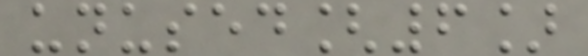unused[6]
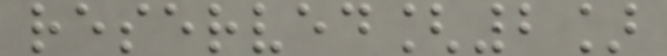reserved[2]
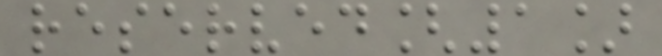reserved[1]
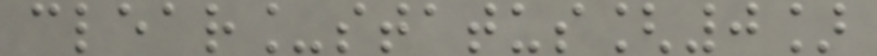clear_status[0]
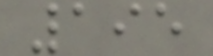195
